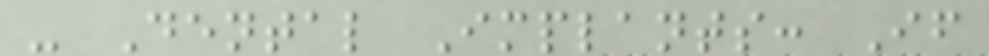- Dental Implants: If
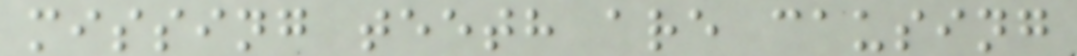missing teeth are causing
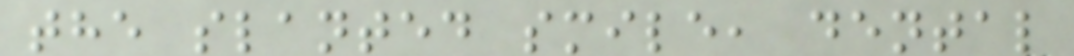the slanted smile, dental
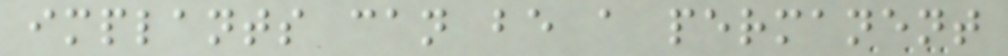implants can be a permanent
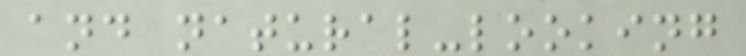and natural-looking
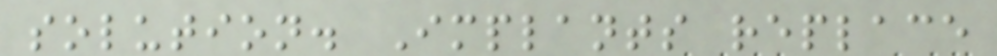solution. Implants replace
